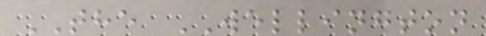THE WELLINGTON
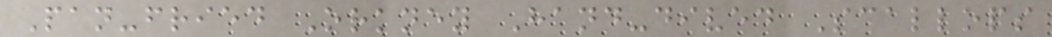Pan-fried Orkney Hand-dived Scallops
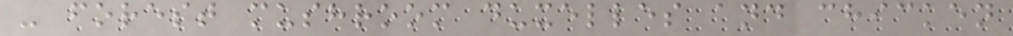- forest mushroom duxelles and chicken
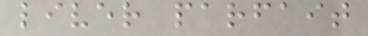liver parfait
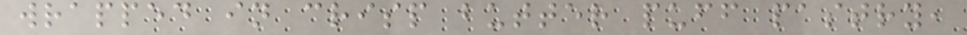wrapped in crisp butter puff pastry,
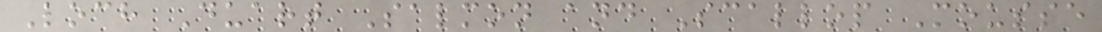Loch Duart Salmon and Scallop Mousse
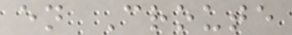en Croute
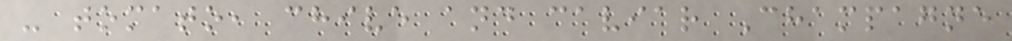- tomato, chive and caviar Champagne
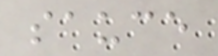sauce
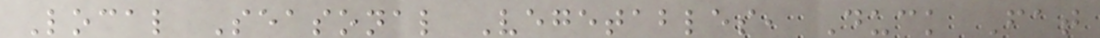Local Seasonal Vegetables, Duck Fat
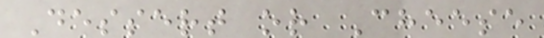Dessert or Cheese
